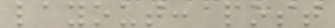layout: post
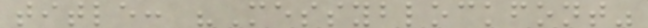title: "Messyblockfont"
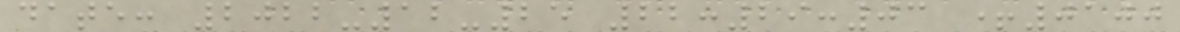date: 2022-12-25 22:29:03 +0100
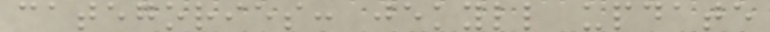categories: jekyll update
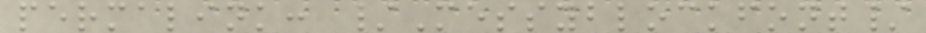permalink: /Messyblockfont/
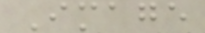Image
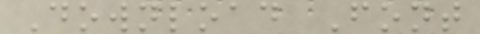Download Font
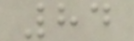84
